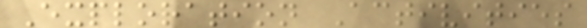Exploration Activities
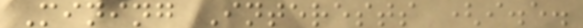Mining Interests (i.e.
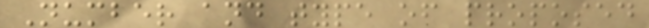Number and type of proposed
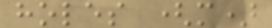holes (m)
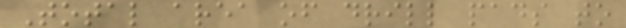Total area of drill pads to
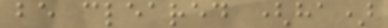be cleared (ha)
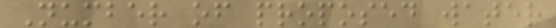Number of proposed water
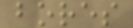bores
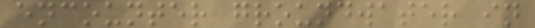encounter groundwater in
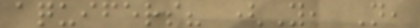aquifers? (Y, N,
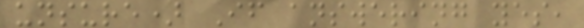unsure) If answering yes,
